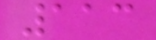113
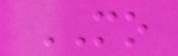MO
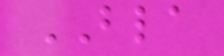BLA
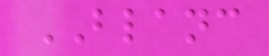BLANC
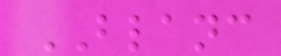BLANC
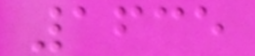1635
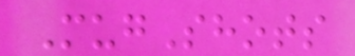MugShots
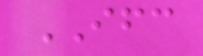IFC
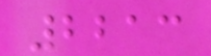2213
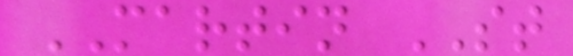MARTIN ST
